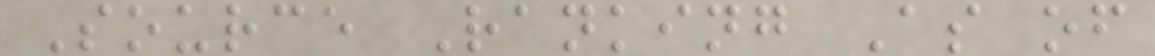Source Ranking As of
